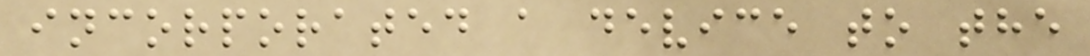incorporated a device to the
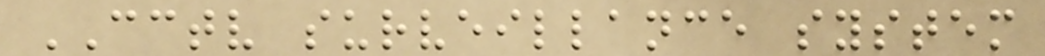CCTV surveillance system
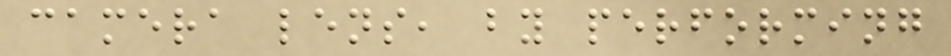camera lens, by performing
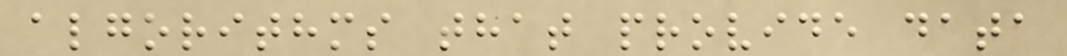algorithms that provide data
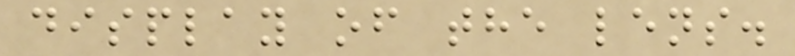display of the lens.
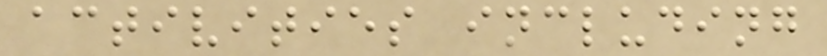activities including
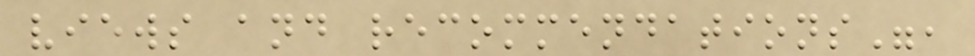views and recommendations",
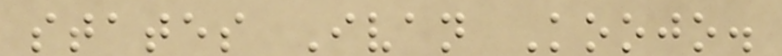states Ivan Koojo.
